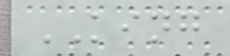KING
